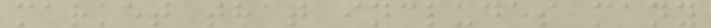market that includes many
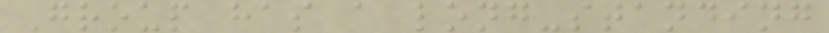Group has a long-standing
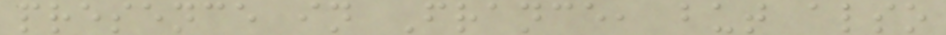presence in France, but also
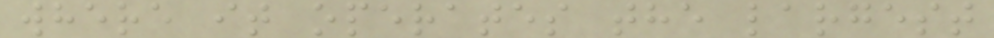where it operates the largest
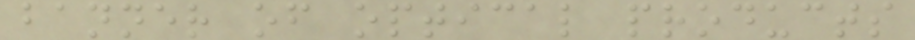banner of optical products
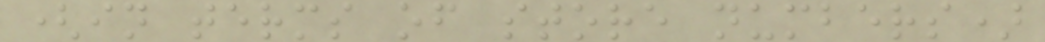(in terms of store numbers)
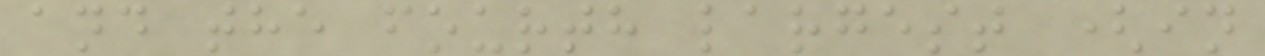and the fourth largest (in
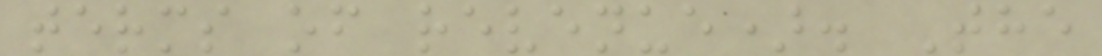terms of revenue). The
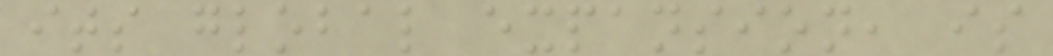its global expansion, is
